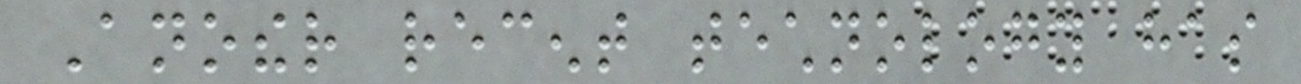Another recent technology has
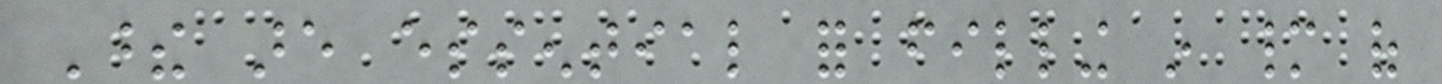These are essential for filling in many of
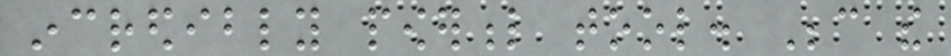incredibly powerful tool. Because the
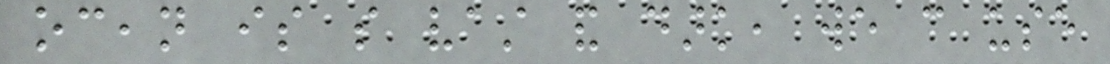ocean is so vast and dark, we can use
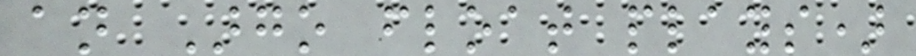an Argo float plays)
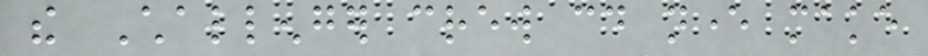the Challenger crew could never make
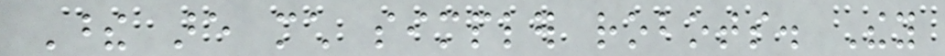These are much simpler robots. They
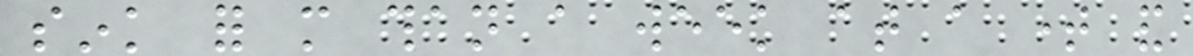sink for more than a week at a time and
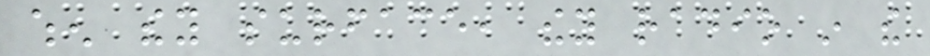when they surface, they radio in the
